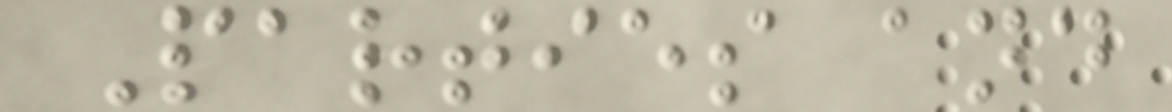Parties and
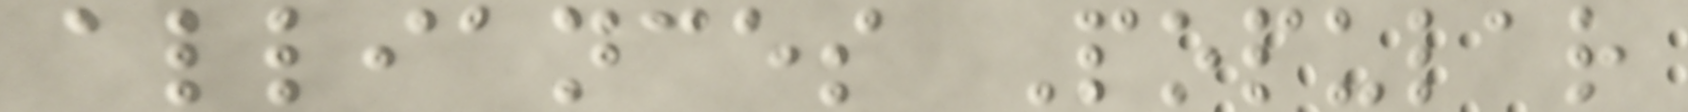alliances Popular
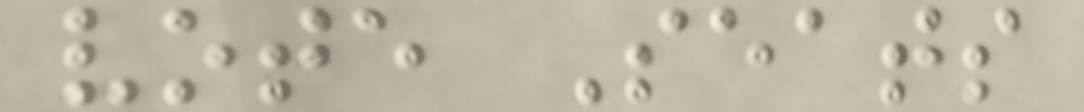vote Seats
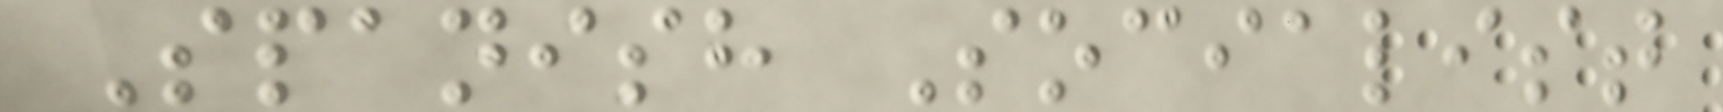Spanish Socialist
